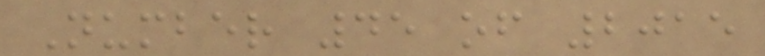Number 45 of 2015
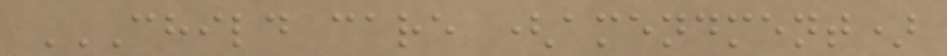CHILD CARE (AMENDMENT)
